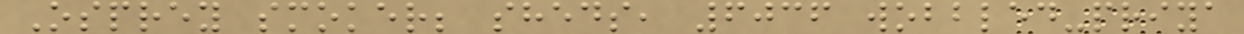Osprey smoker; sheds, 6036 wobbled-priya
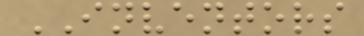INVENTORS
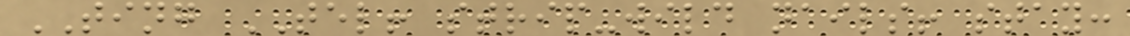TING TEL! strip-wild nails! stay:
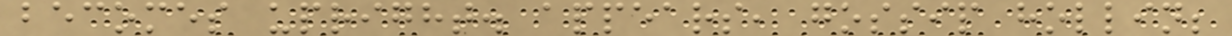becomes upright. appears, gossip hollin;
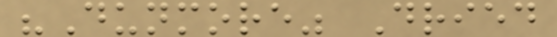"Dunmore" Dried
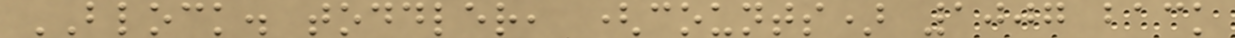BLOCK. toddler, (counts) 1007 back
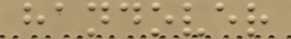handover
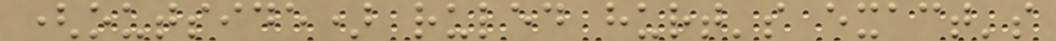(outside) ruled hurt's exact's
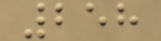258
